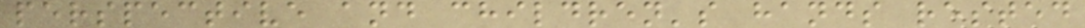perspective and children's hands rested
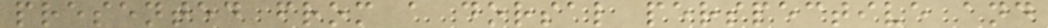presented from a dorsal perspective and
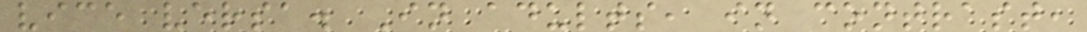vice versa. In adults, in contrast,
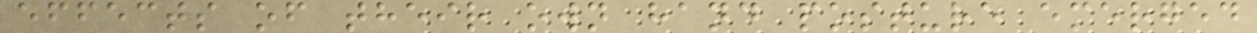effects of their own hand posture emerged
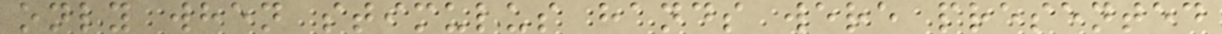only when stimulus hands were presented
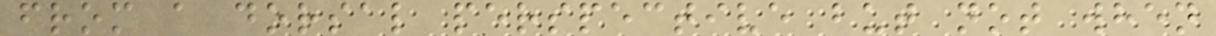from a dorsal perspective but not when
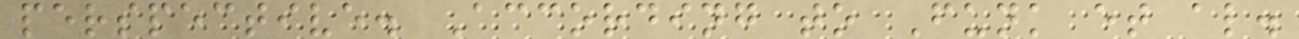perspective. According to Funk et al.
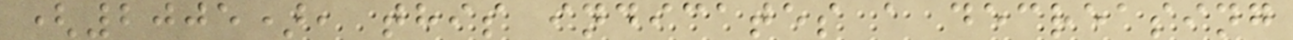(2005), this indicates a decreasing
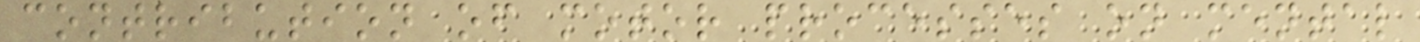contribution of motor processes on mental
